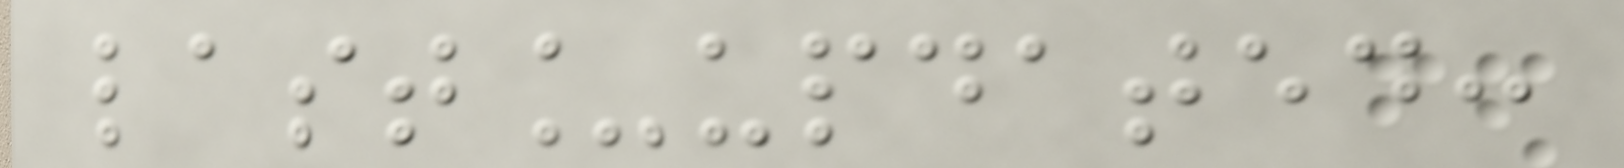last_updated:
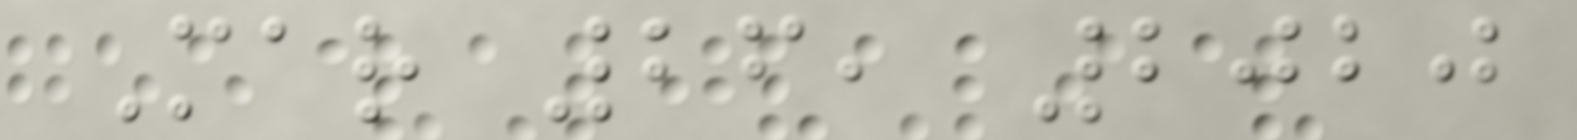Mar 26, 2020
